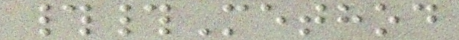##Method
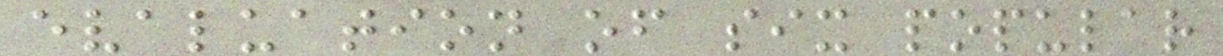evaluation of six popular
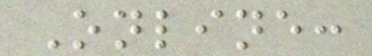Online:
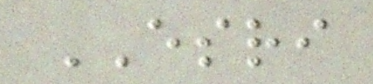ESRI
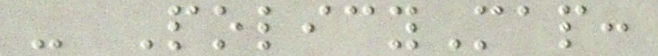- PolicyMap:
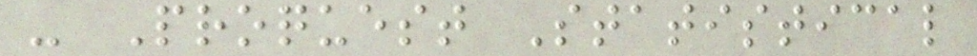- Proquest Statistical
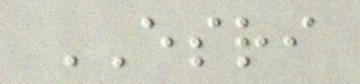ESRI
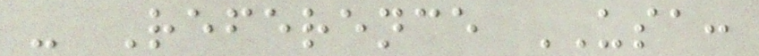- Reference USA:
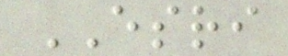ESRI
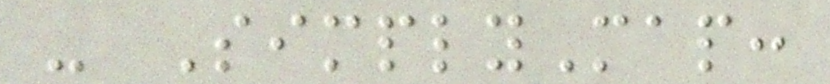- SimplyMap:
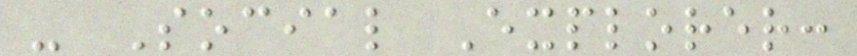- Social Explorer:
